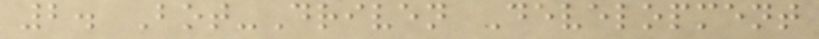2. Bot-Driven Development
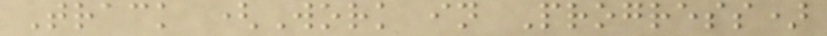Track (Work in Progress)
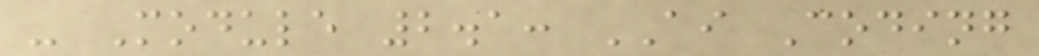- Module 2.1: AI Coding
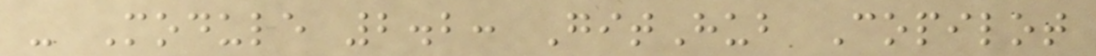- Module 2.2: GitHub Copilot
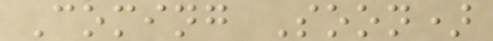Coming Soon)
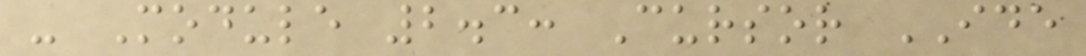- Module 2.3: Cursor IDE
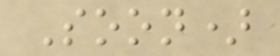Soon)
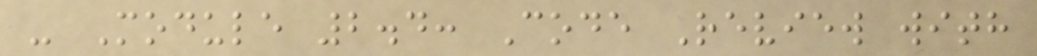- Module 2.4: Code Review with
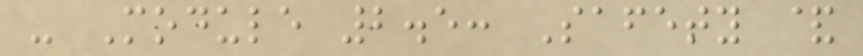- Module 2.5: Safety &
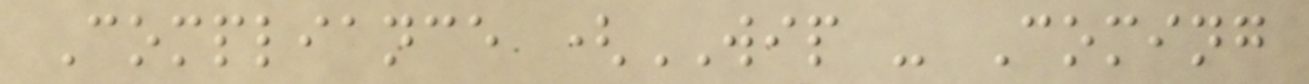Compliance (WIP - Coming
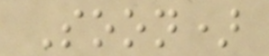Soon)
